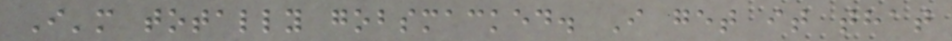I'm totally gobsmacked. I get it that
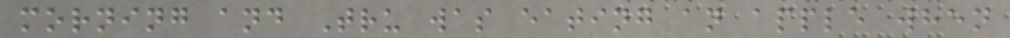morning and Tru was eating an apple when
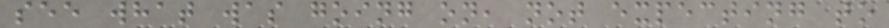see what was going on, not expecting to
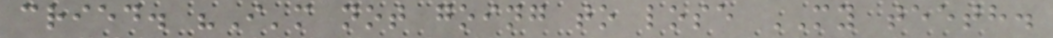cried. "I'm not going to lose MY teeth.
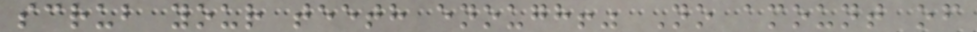scrub your teeth enough!" No amount of
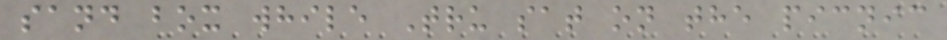sand box while Tru sat on the picnic
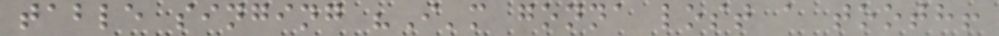table singing "I'm gonna lost a tooth!
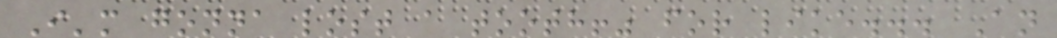I'm gonna lost a tooth!" for like... An
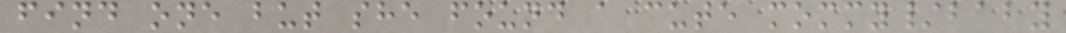find one but she found a cute mommy/baby
